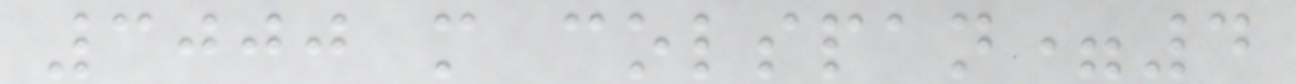3000 m colspan=4
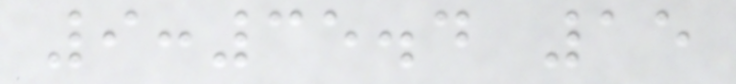9:35.4 15
